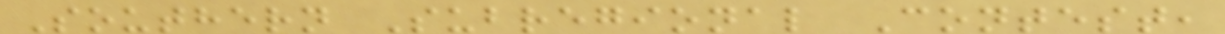Southern Subregional Contest,
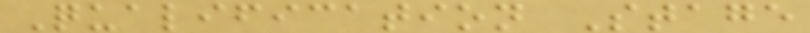Qualification Stage
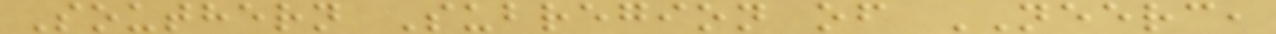Southern Subregion of NEERC,
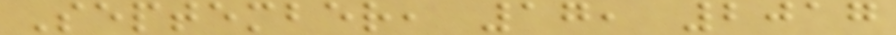September, 17, 2017
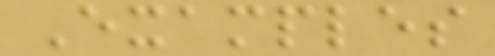Examples
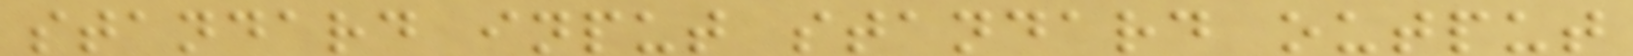standard input standard output
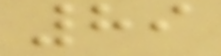89
